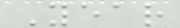Year
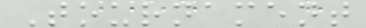Tournament
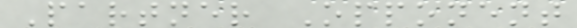Partner Opponent
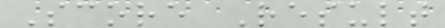Score Result
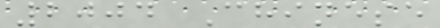2004 Chinese
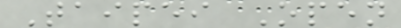Taipei Open
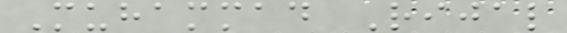Muhammad Rijal
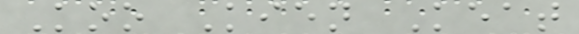Koo Kien Keat
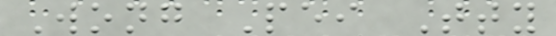Wong Pei Tty
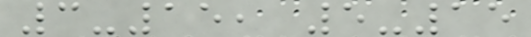3-15, 5-15
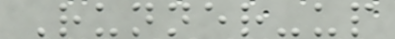Runner-up
